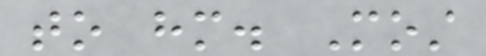to him. Most
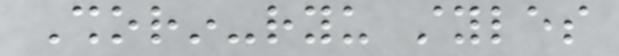Shorin-ryu styles
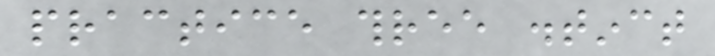practice three distinct
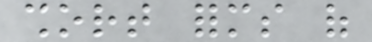short forms of
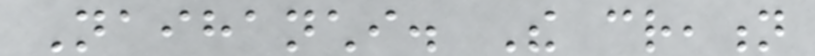Naihanchi. The creation
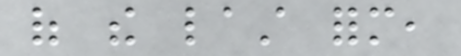of the last form,
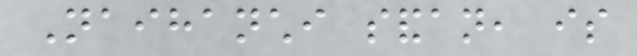Naihanchi sandan, is
